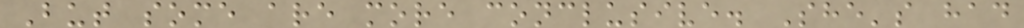But some are more conclusive. She's had
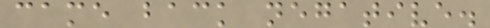came back negative.
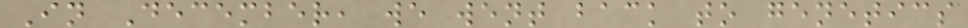In December, we went back to genetics
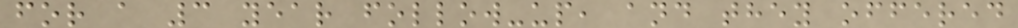for a 3 year follow-up, and they offered
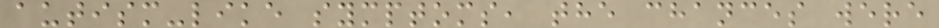autism-like symptoms, the chances were
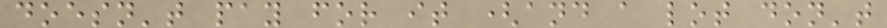doesn't pay for it (and a lot don't
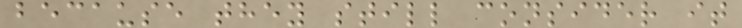because they still consider it
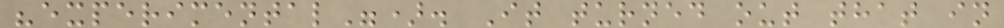"experimental"). It turned out that in
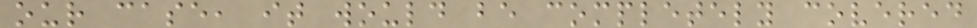our case, it would be completely covered
